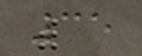35
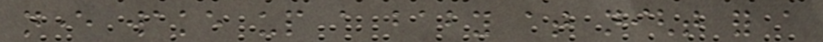never wake up a baby at night for a
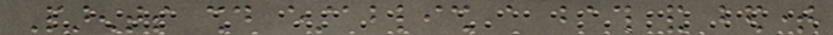Parents should establish a bath and bedtime
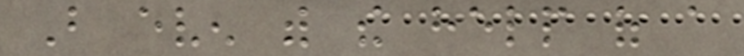But even with the help of a
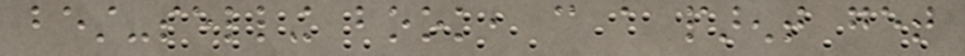best-selling book, can a parent get
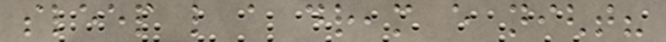sleep like a dream every night?
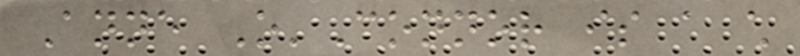Anne O'Connor is a child
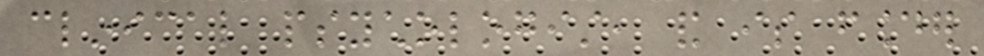clinical psychologist, and is founder
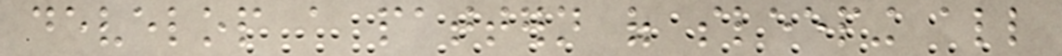develop a pattern of sleeping all
